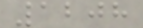1208
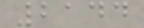2144
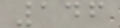146
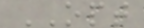OPT
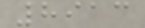8913
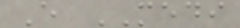E MEDI
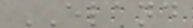ELAND
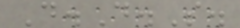D.D.S.
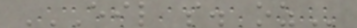EIL S. OZ
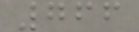766
